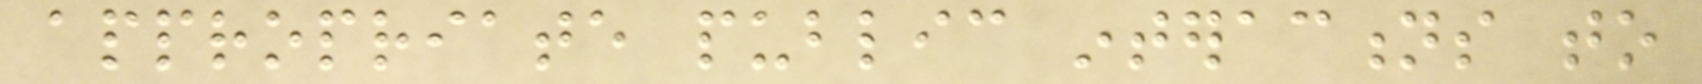appropriate public interactions to
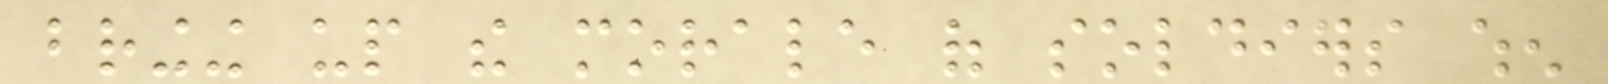bringing up the morale of soldiers when
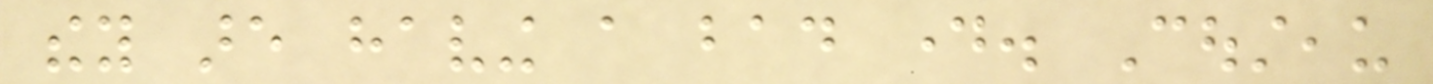they are having a bad day. Cousteau
